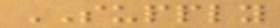SUPPLY
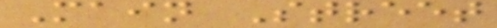Main Street
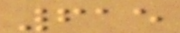615
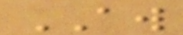AW
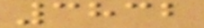3832
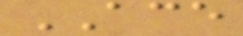ACE
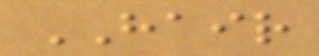HAIR
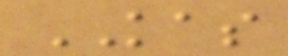KAS
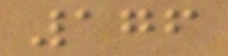176
